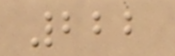222
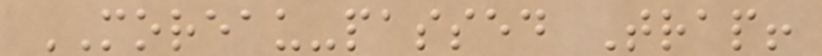MOREAU-passed Trap!
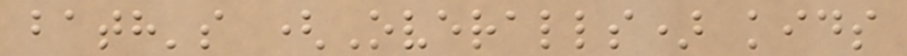bath's (Overalls) kids
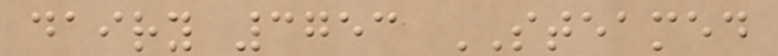dairy 3753 STEAMED
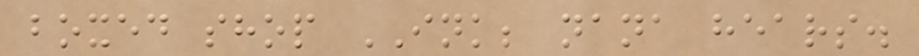boxed shop INK; nana hears.
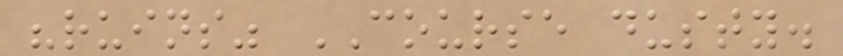"ruins" COURSE dusty.
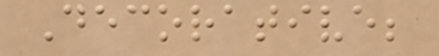Decorative;
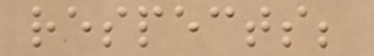respects;
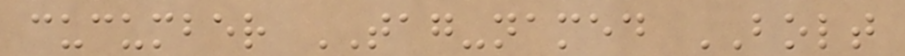cucumber TAG-named BOLT
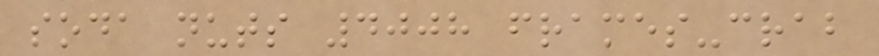soda nuts 4008 frames-crab
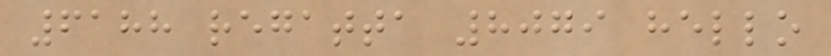6188 regatta 8079 hello
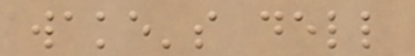wake's dell
